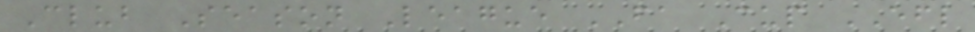Club Season League FA Cup EFL
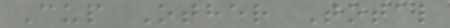Cup Other Total
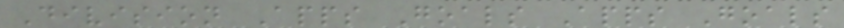Division Apps Goals Apps Goals
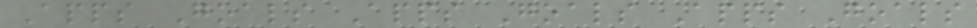Apps Goals Apps Goals Apps Goals
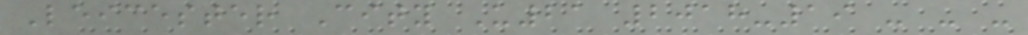Leicester City U21 2018-19 - - -
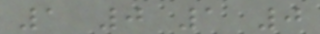1 0 1 0
